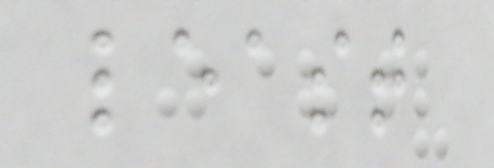least
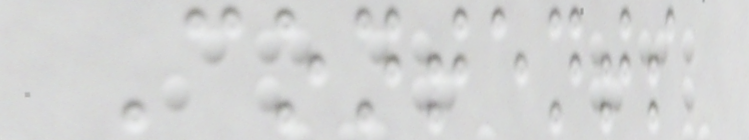Contents
